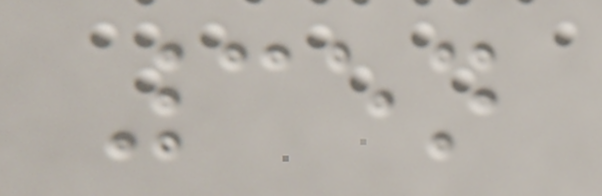35n
